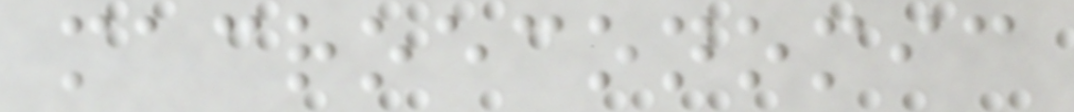macroeconomic
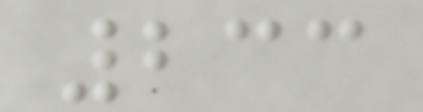233
